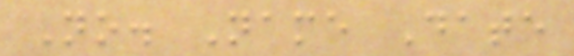No. Name Date
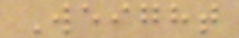Weight
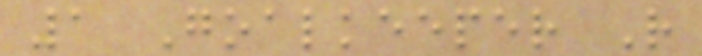1 Goalkeeper R
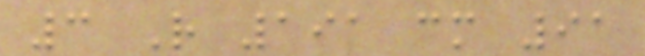3 R 191 cm 91
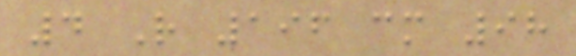4 R 196 cm 98
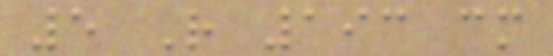5 R 193 cm
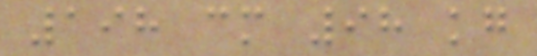198 cm 98 kg
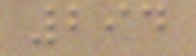294
